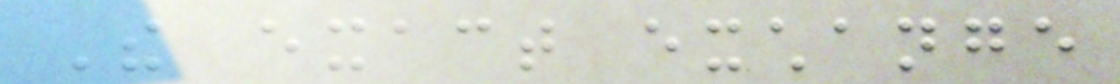The exact exchange
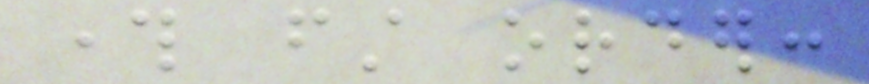through first order:
